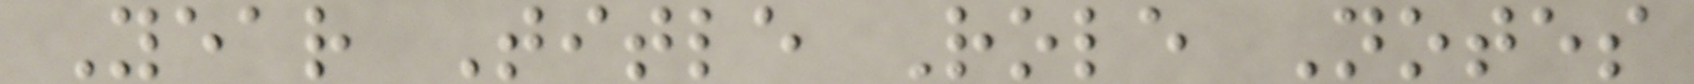Year Title Role Notes
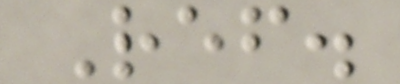Ref.
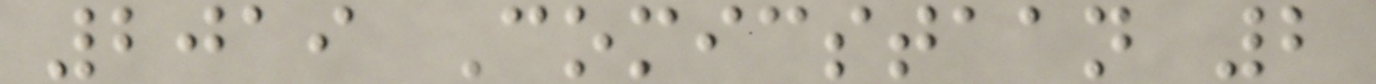2019 Comicstaan 2
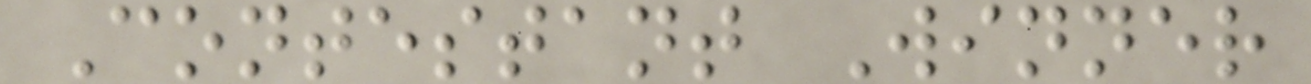Contestant Winner
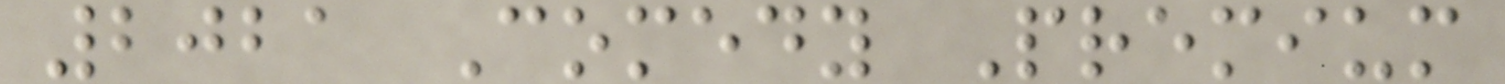2021 Comedy Premium
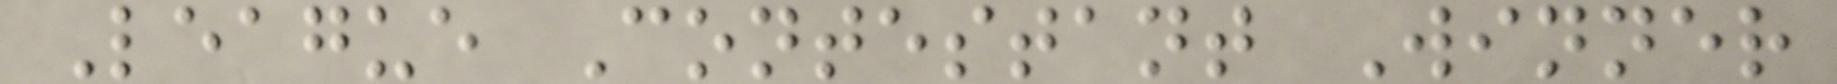League Contestant Winner
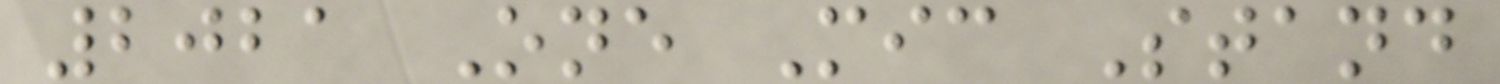2021 One Mic Stand
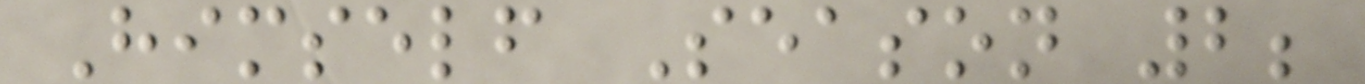Himself Season 2;
